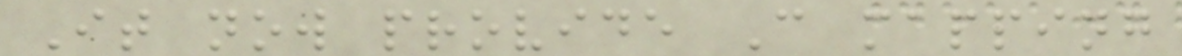It now provide C mapping
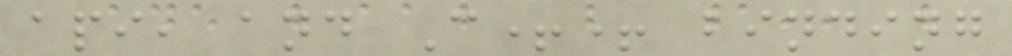api, and C++ binding
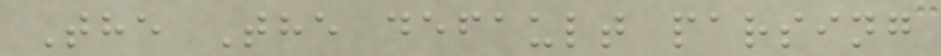The The default parsing
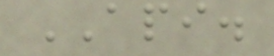API.
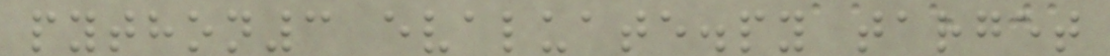python3 evaluate.py target
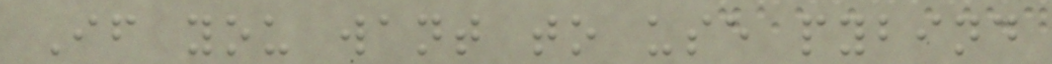If you want to use pybind
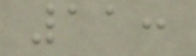11:
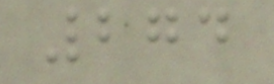274
